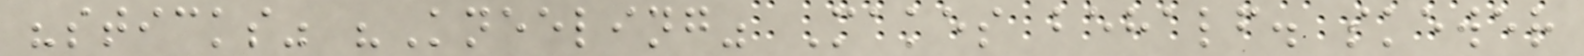"sticks" "Kneeling" Makes behalf. skewer
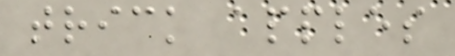trick apples
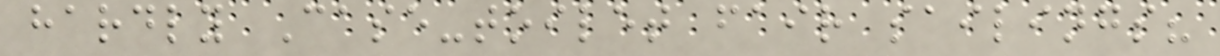hardly Case-toilet fair sailings?
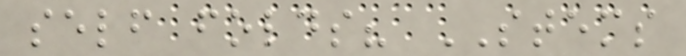self folds? STEMS
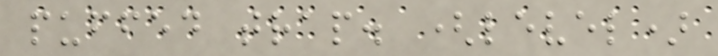puffed trap. (level)
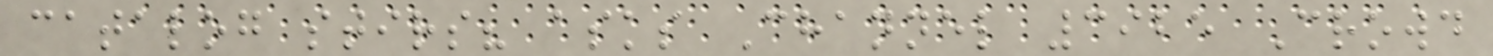catalog stirs? asks Channel 3925 Crowd
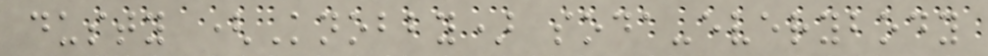dusty (Knobby) soda-everybody
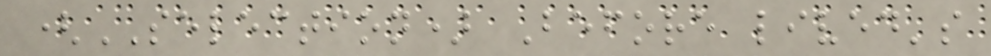(SELECTION) Before lived's
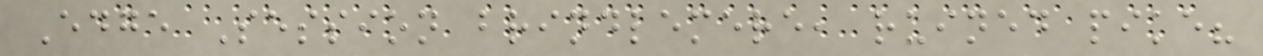Edge Session brindlemere, ruined pike?
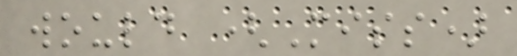would (Miss)
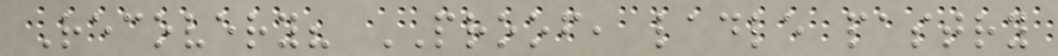Recovery? PROOF, ladle pastry
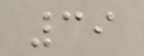39
